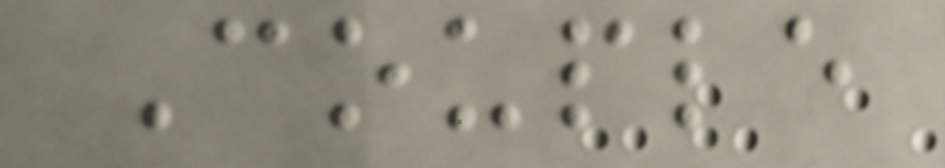Couple
